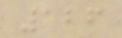126
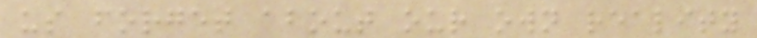us forget about our own reality
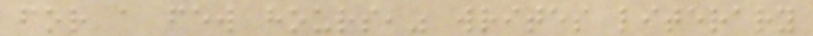for a few hours," writes literary
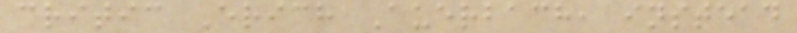critic Erich Auerbach, instead
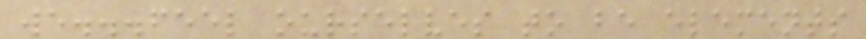we...feel ourselves to be elements
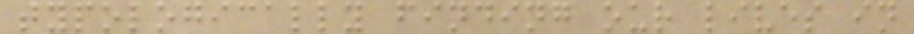typologically finding our lives in
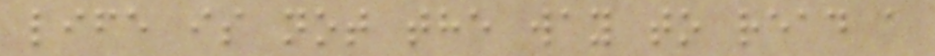life is not the way to read a
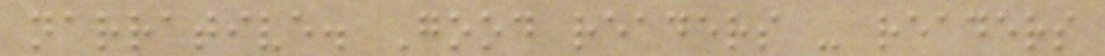narrative. Good readers - readers
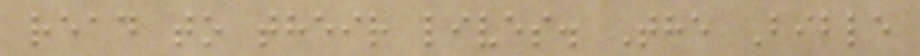read to their lives. The Bible
